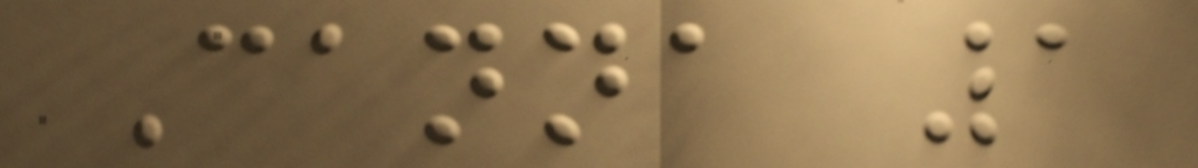Canna 1
